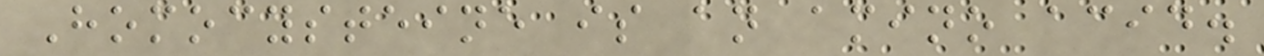Homocysteine is an amino acid.
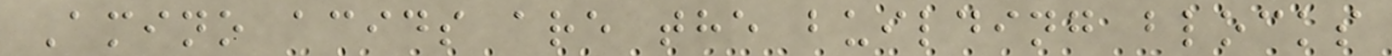Amino acids are the building blocks
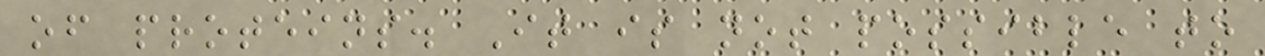of proteins. It is not possible to
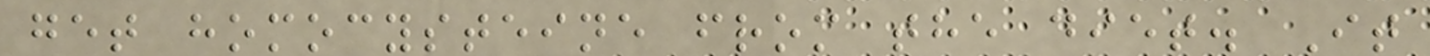get homocysteine from the diet. It
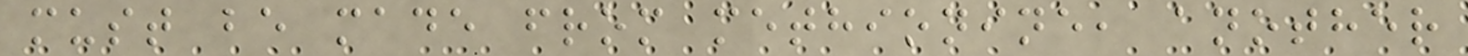must be made from methionine, another
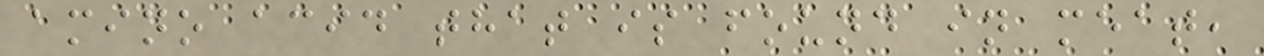amino acid that is found in meat,
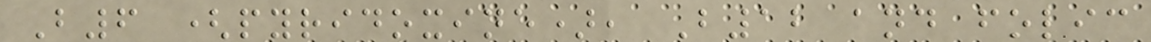B6 (pyridoxine), B12 and folic
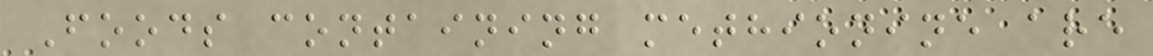Foods containing methionine are
